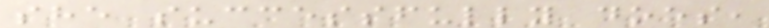she successfully does,
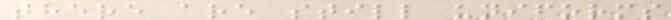there are still uniforms
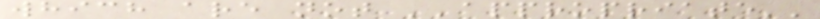which are not ''appropriate''
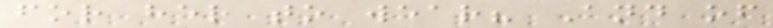for her to wear? And of
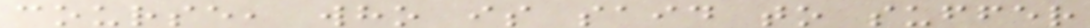course, who is said to suffer
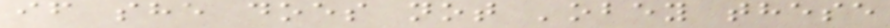if she does not 'obey these
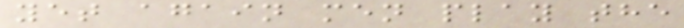yet again men play the
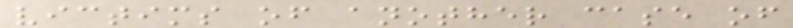victims of another case of
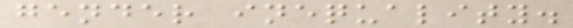gender inequality.
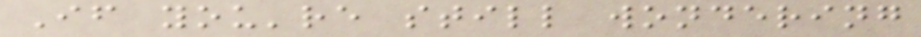If you're still wondering
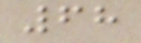68
